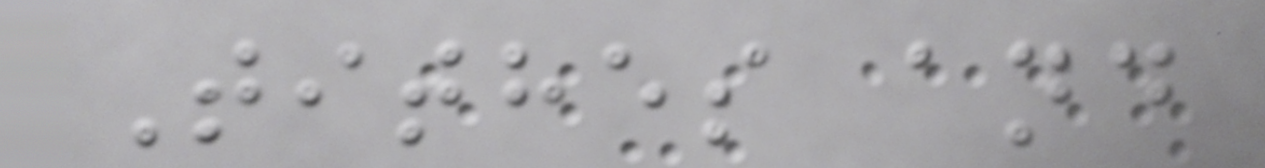Tithes and
